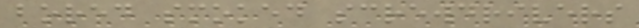bored smoked screwdrivers
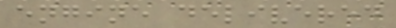engine delivered
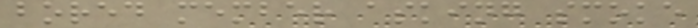bored member asking smoke
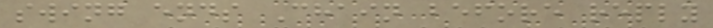swing ends Chain before reply
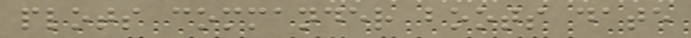plots commander boots date
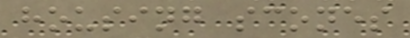housing scones
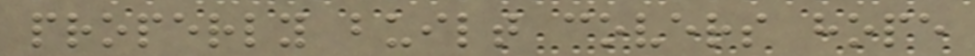properly built covers hope
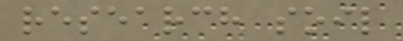research soil
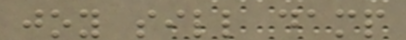joy sill damp
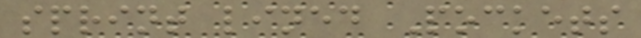sprint lined Pockets
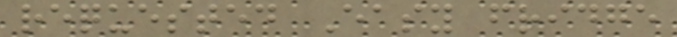requested Easy fridge
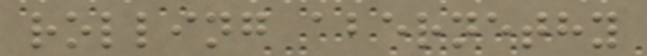rolling abernethy
